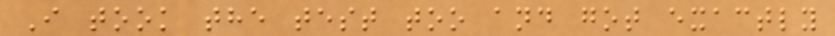I took the test too and got exactly
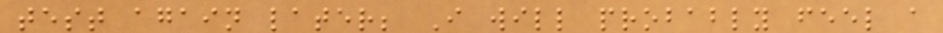test again later; I will probably feel a
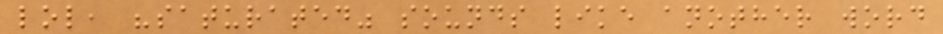lol, "saturated" sounds like another word
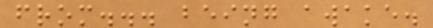from... being awake.
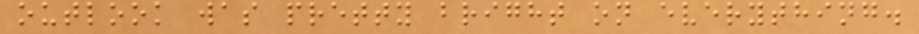outlook was pretty bright on everything.
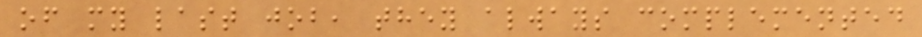of my last job, they always complemented
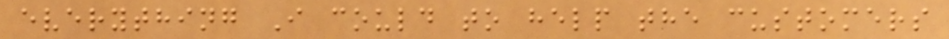everything I could to help the customers
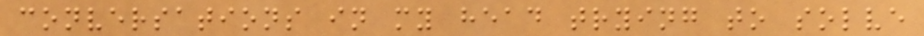conversations in my head trying to solve
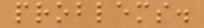problems.
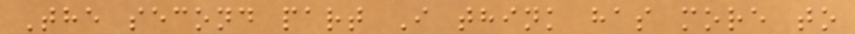The second part I think has more to
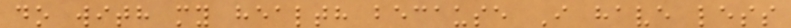do with my health because I have less
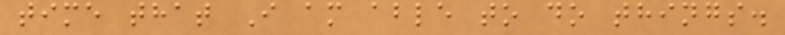time that I am able to do things.
